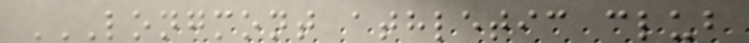LONGMONT ATHLETIC CLUB
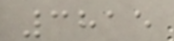3815
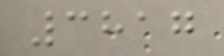3817
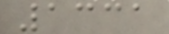1331
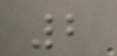2
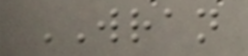WRAN
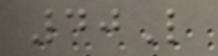40L
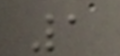1
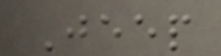Jeep
